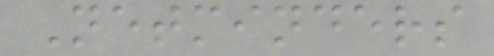Netminders
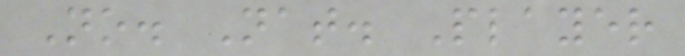No. Nat. Player
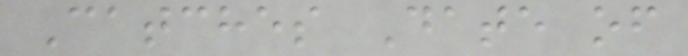Catches Date of
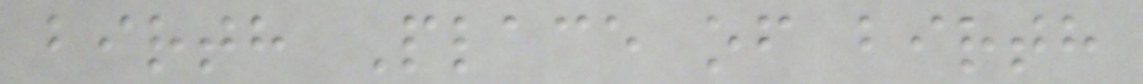birth Place of birth
